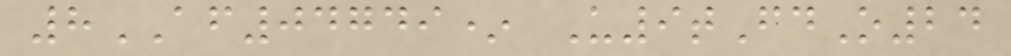8AF04749* U9tFdO24
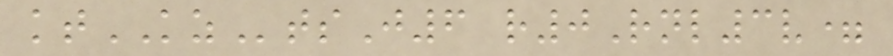ktKZtsJ6 r0Rnl3v=
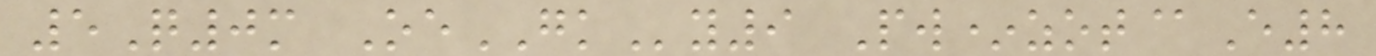5Q0m OeGKy9 Pw*zot@E8
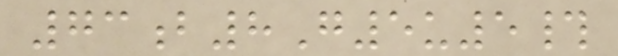73b8G5u5#
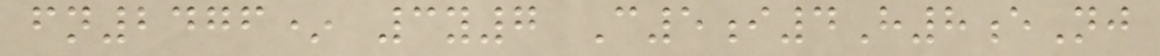fn2476* 3y7 C5i4H8eNj
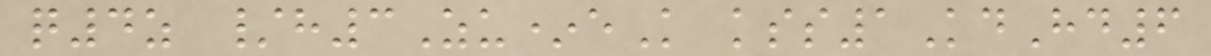q4z /h3Zu*eK kss1KdHd6
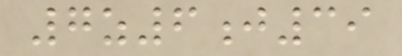7z6j39
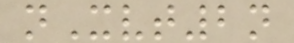nXvt2n
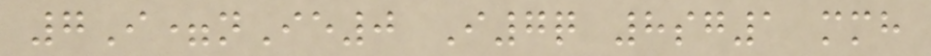7I=nIe0 I7q 8sg1 mmh
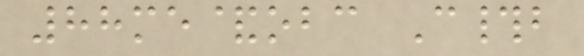88me&obc C#b
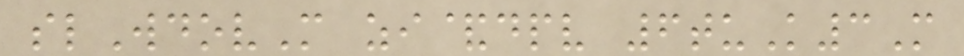slWdovM zi&dpv 6tuK3M
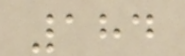184
